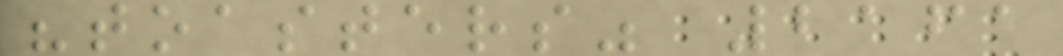"toasters" 2161
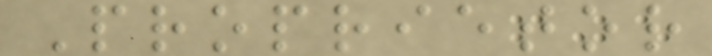Proprietor
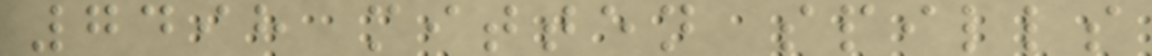7498 mitten spills
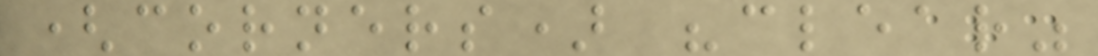(corners) "clear"
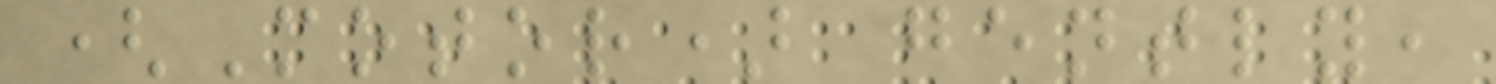(Motor) gently,
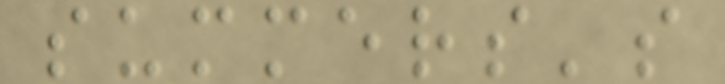summers's
